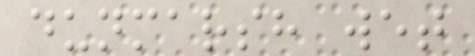dunmarsh wet
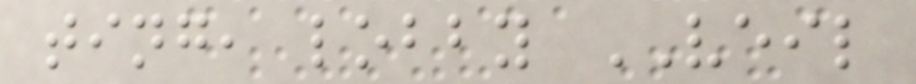ting, lobby VEIL
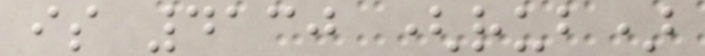is 4130 (rub)
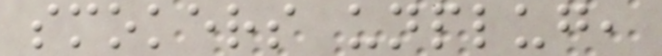smokers unplug,
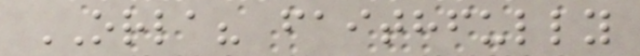ORLA? faithfully
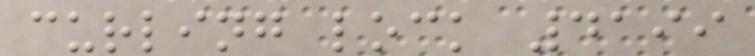curling lock 4199
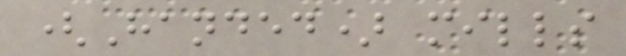(Handed) mills
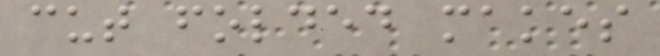cut folded makes
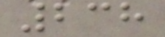238
